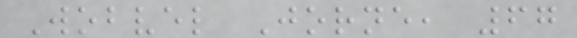Wobvel Jorne, 67
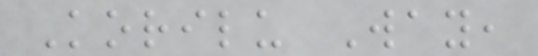Korilu Way,
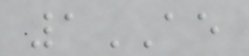1AE
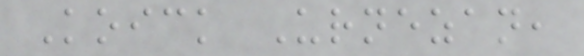Koick Urnezan,
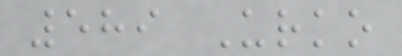589 Urko
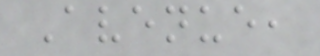Avenue,
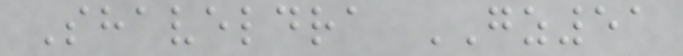Shaveldra GZ51
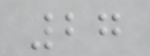27
